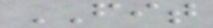FIT
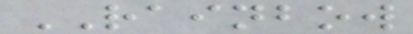RAINBOW
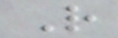R
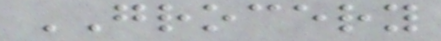GROCERY
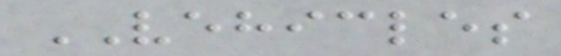VEHICLES
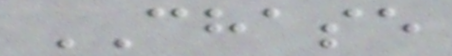CHASE
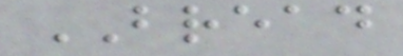BREAD
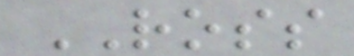ROSS
